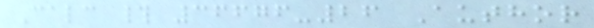Calc # 36676-26 Author
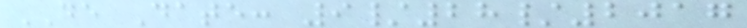DE Date: 9/28/2017
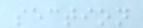section
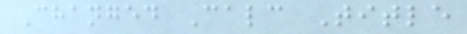Changed Calc Title
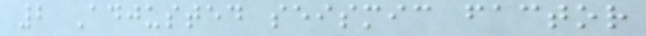2 Adjusted seismic factor
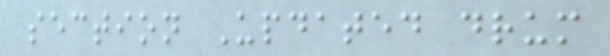section Updated drum
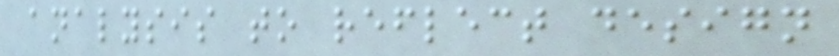analysis to reflect design
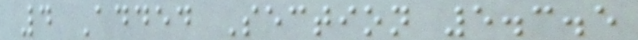4 Added Section 5.3.5
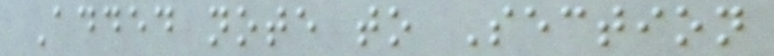Added note to Section
